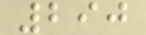290
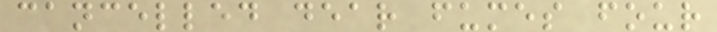cancelled dear fumes four
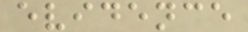evidence
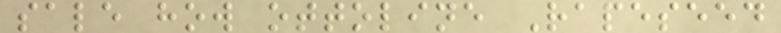sale how ottoline Rapeseed
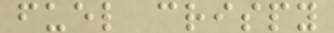fuel crispy
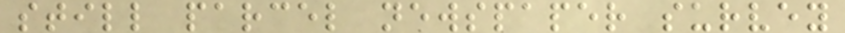still parcel newspaper survey
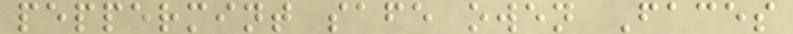peppermint safe owen Faces
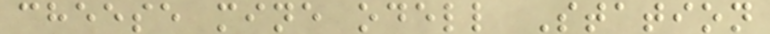cheese mine odell Station
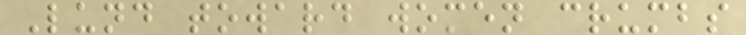Lund toward women crumbs
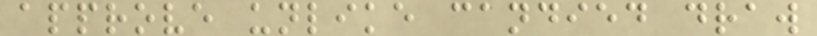approve unlike candied draw
